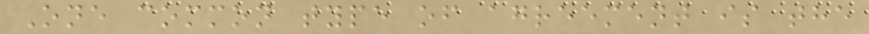One common type of agreement is the
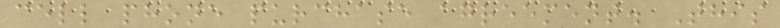cell phone purchase agreement. This
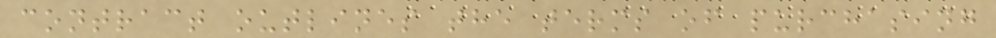contract outlines the terms of purchasing
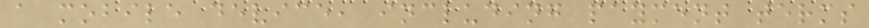a mobile device, including payment terms
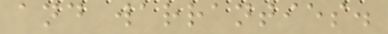and warranties.
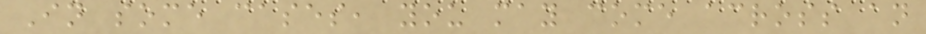In some cases, you may come across an
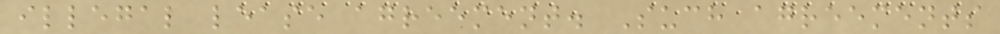illegal lease agreement. Such agreements
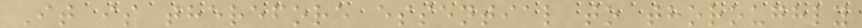It is therefore essential to thoroughly
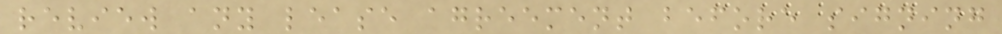review any lease agreement before signing
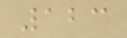123
